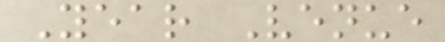Year Venue
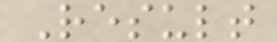Result
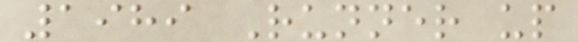1989 Runner up
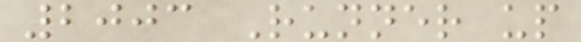2003 Runner up
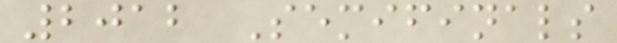2012 Semifinals
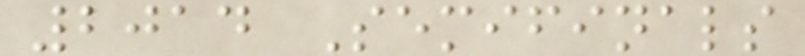2014 Semifinals
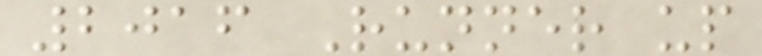2016 Runner up
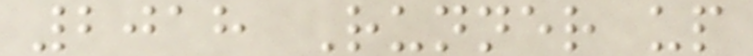2018 Runner up
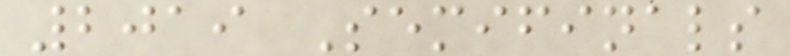2019 Semifinals
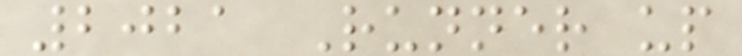2021 Runner up
